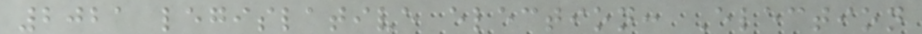2021 legislative election: Election
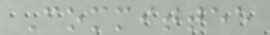Committee
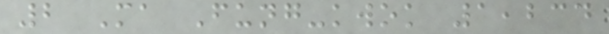2 Ma Fung-kwok 1,234
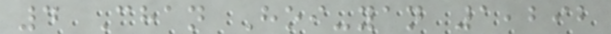4 Chan Hoi-yan 1,292
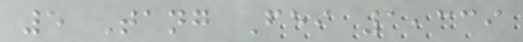5 Tang Fei 1,339
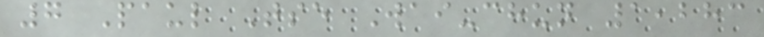7 Paul Tse Wai-chun 1,283
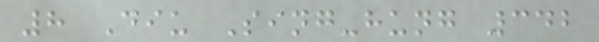8 Diu Sing-hung 342
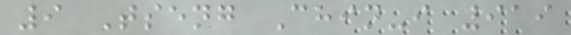9 Tseng Chin-i 919
